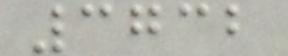3732
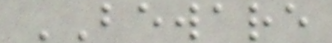BEWARE
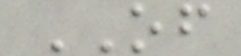OF
